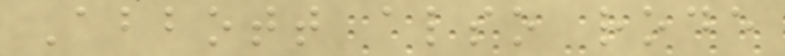Abbott also rode
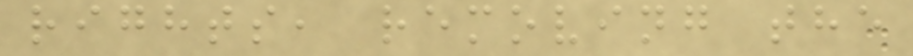rights, removing the
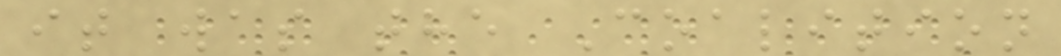it was the Coalition
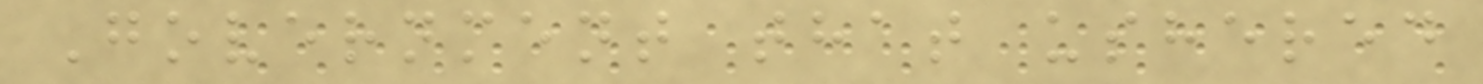Government that ushered
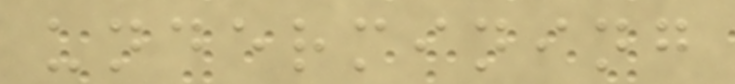undermining
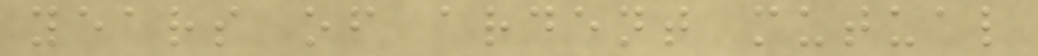years of ardent mutual
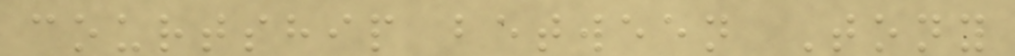courtship between Tony
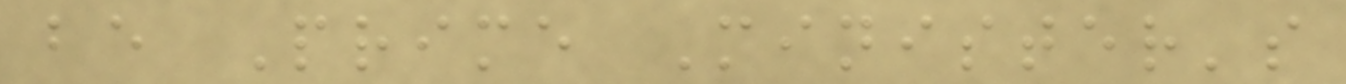be Prime Minister's
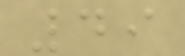49
